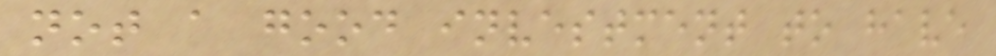not a good investment to have
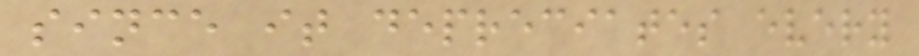since it depreciates every
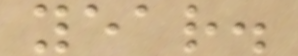year.
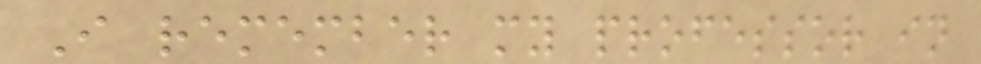I remember my professor in
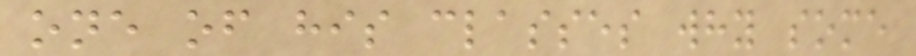one of his classes why some
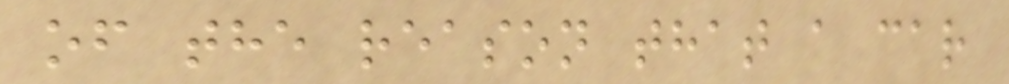of the reason that a car
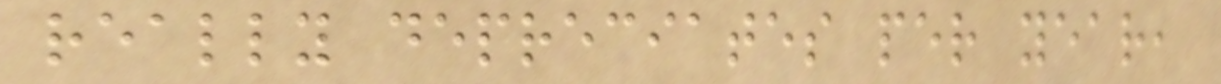really depreciates per year,
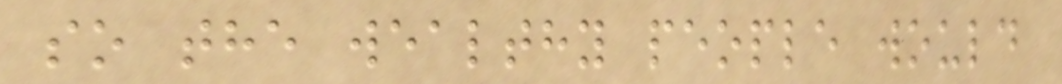so the wealthy people would
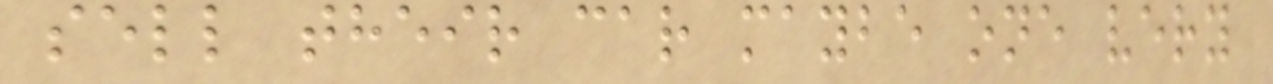sell their car maybe one very
